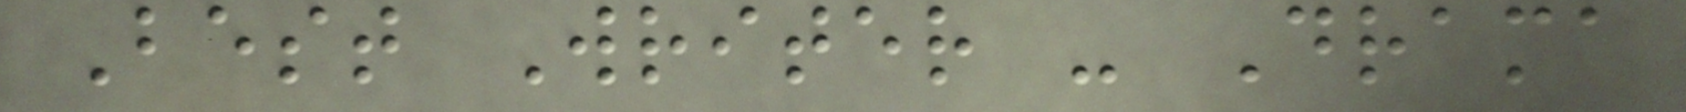Best Writer - Drama
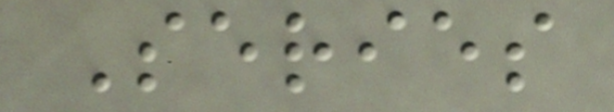Series
